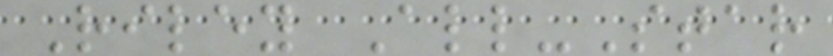Riley All-Star
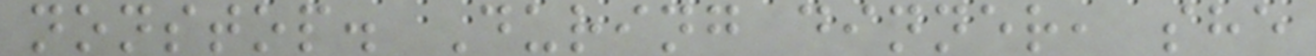nonstop. During dinner, she
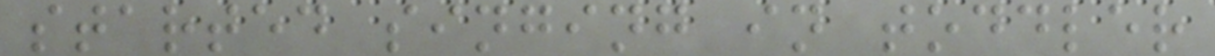started singing in toddler
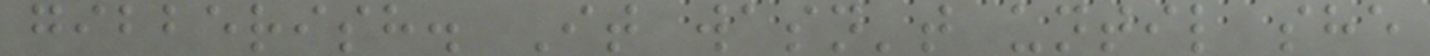gibberish. It wasn't until she
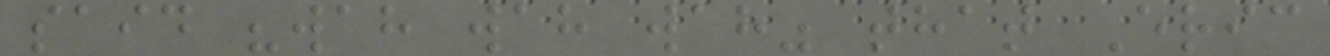said "wah wah wah" that Eric
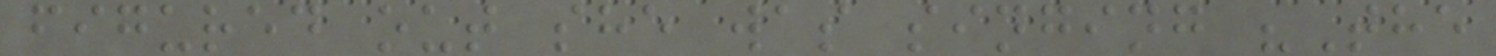figured out she was singing "The
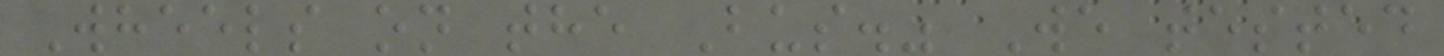Wheels on the Bus." We tested
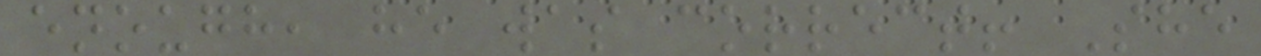enough, he was correct! She
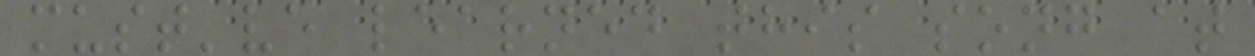must've learned this song at
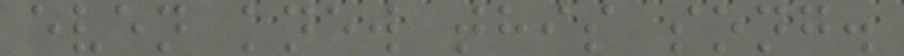even knew this song.
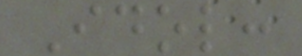Idol:
